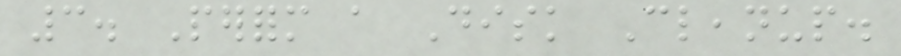3. Perform a Disk Cleanup.
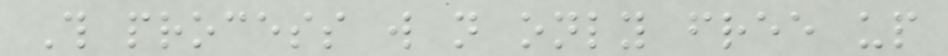This process will not only free up
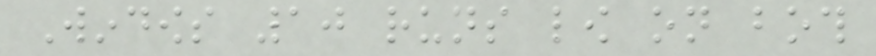Windows 10 runs low on both
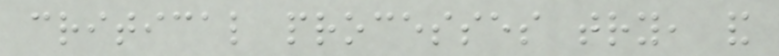critical processes try, and
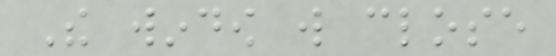The window will close
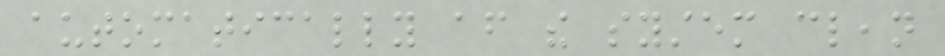automatically after the system clean
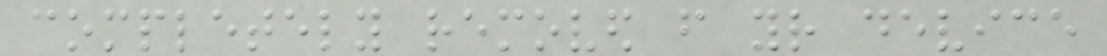completely removed from your device
